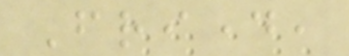Friday,
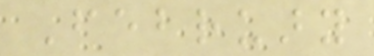February
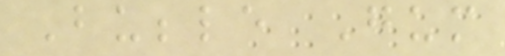Bubble Gum
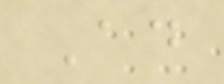Ad
